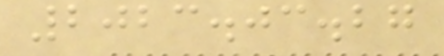2023.03.27
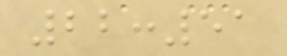22:51
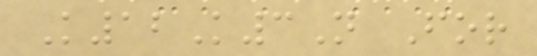K12K3N For
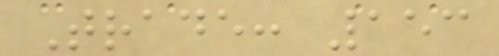Trade: 153
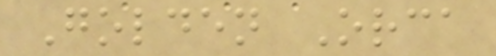Golden Orca
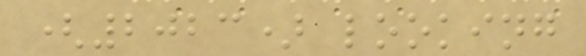(2023) looking
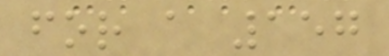for a 157
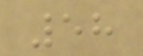58
